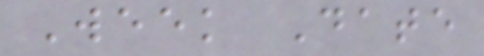Week Date
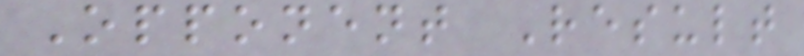Opponent Result
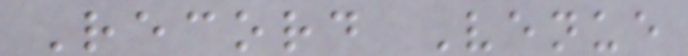Record Venue
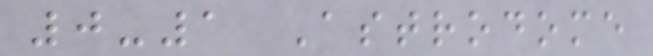0-1 Astrodome
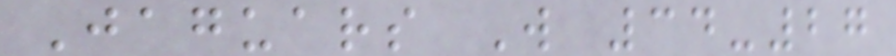Jaguars W 34-27
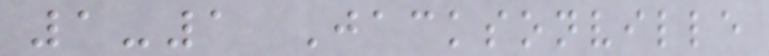1-1 Jacksonville
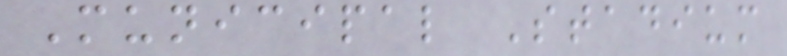Municipal Stadium
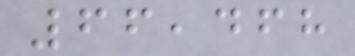66,468
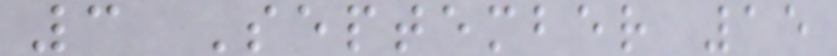3 September 15
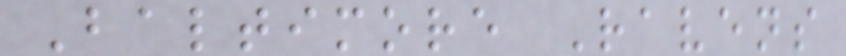Baltimore Ravens
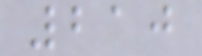210
